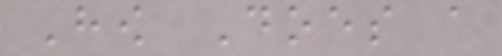How Does a
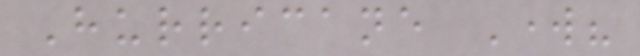Hurricane Work?
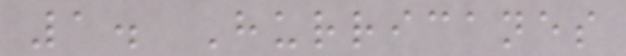1. Hurricanes
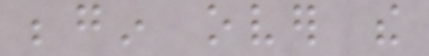begin over the
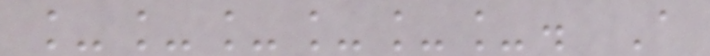______. A
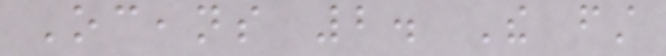Oceans 2. The first
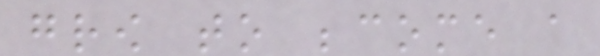grow to become a
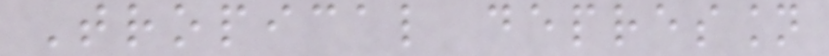Tropical depression
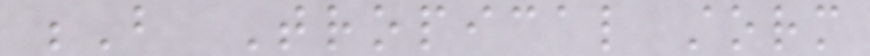B Tropical storm
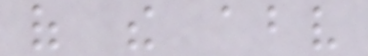of the above
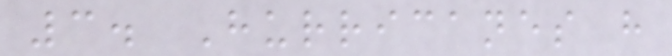3. Hurricanes have
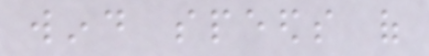wind speeds of
